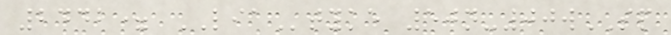2442= LIAtyke 50n-00wSP
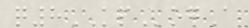q8KPogA
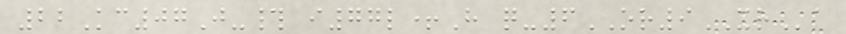22Kc07J-# i77l+H q-6OR9XRa
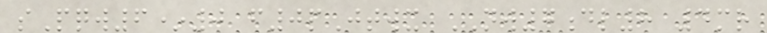sPqw6*0 f0pJtwx NW7dl8 4mr
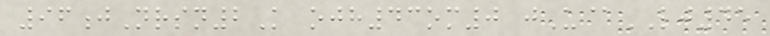96jNrsn2K ojh43om0 jU@LJ45
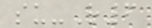su-R6
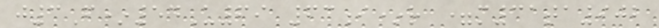j3F*54U69 63i*r =m31ta902
